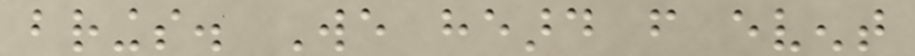brings. We heard from event
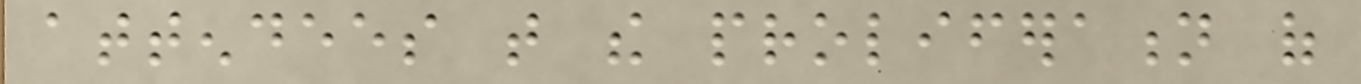attendees that the proliferation of
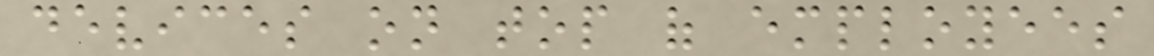devices on top of employees
